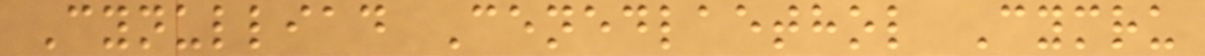Cynulliad Cenedlaethol Cymru
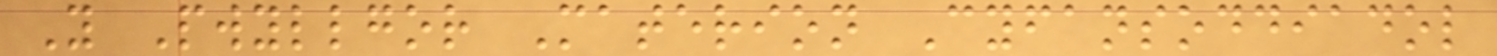Y Pwyllgor Materion Cyfansoddiadol
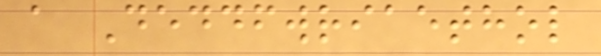a Deddfwriaethol
